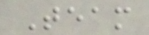Team
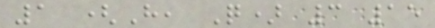1 (H, Q) 3 15
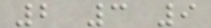2 3 9
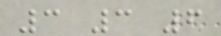3 3 6
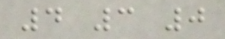4 3 0
